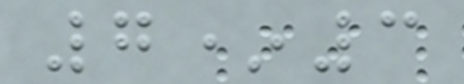7*3
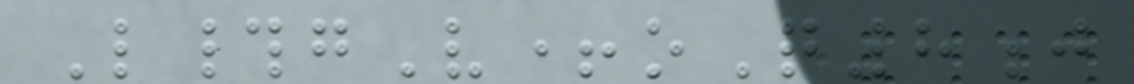L#gV+oQ8j
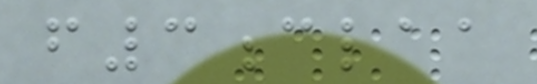f3claa
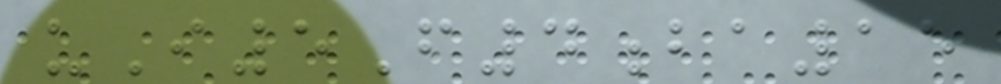uI5F4ba15
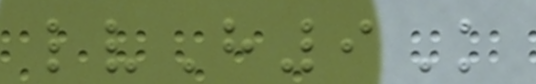lvH9K
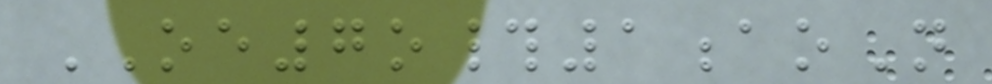OE7o#1aoN
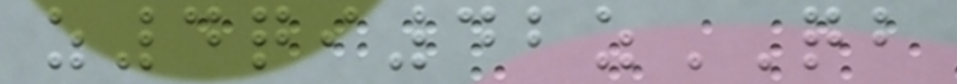z4qi42zQB
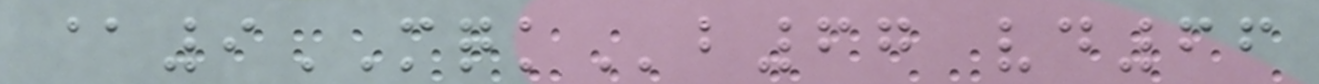@9MQKb67 vd66
